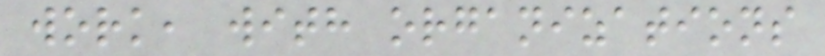work, with organizations
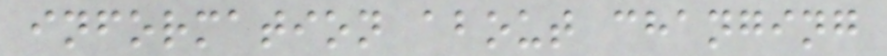information about changing
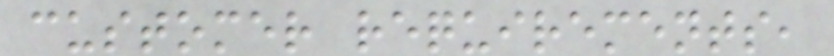customer requirements,
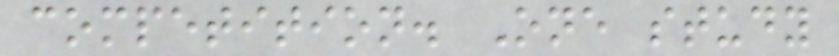competition. One study
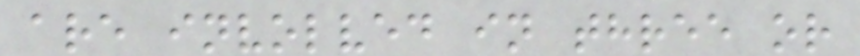are involved in three or
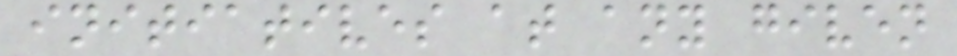initiatives at any given
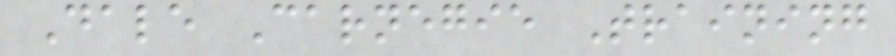Dale Carnegie Training
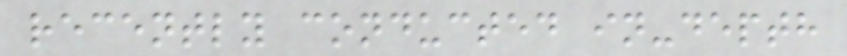recently conducted in-depth
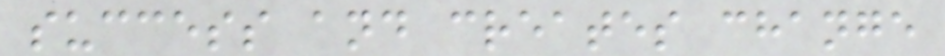success and creates change
